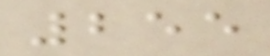255
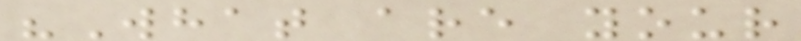"What are your
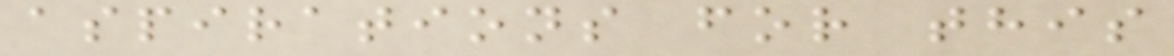aspirations for this
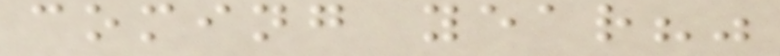coming year?"
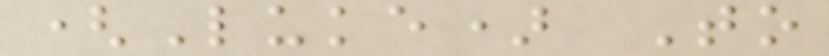(Luke) To
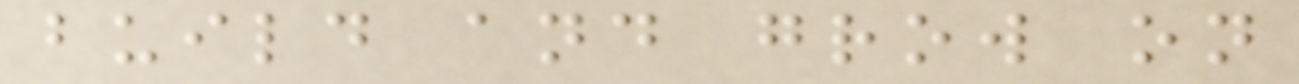build and grow on
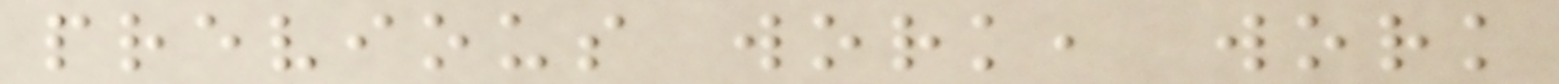previous work, work
